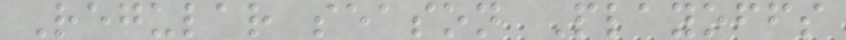Regular season Playoffs
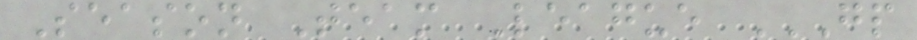Season Team League GP
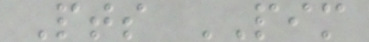Pts PIM
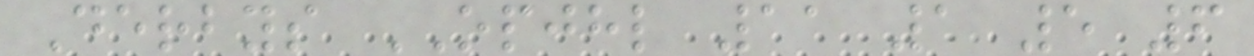Derbys OPJHL 11 1 5 6
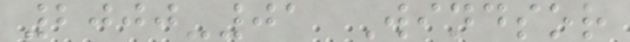2000-01 Windsor
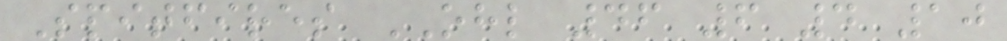Spitfires OHL 46 6 4 10
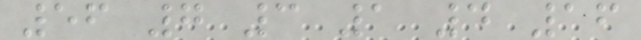56 7 3 1 4 16
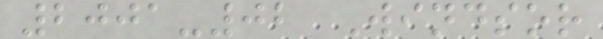2001-02 Windsor
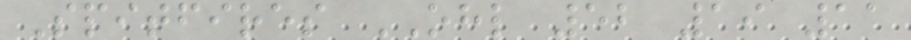Spitfires OHL 52 19 11
